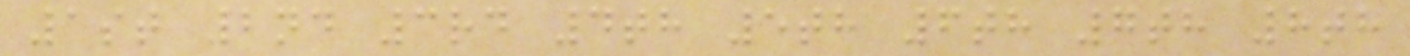1st 2nd 3rd 4th 5th 6th 7th 8th
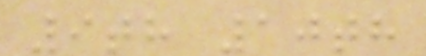9th 10th
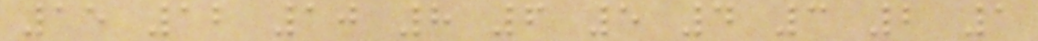15 12 10 8 6 5 4 3 2 1
